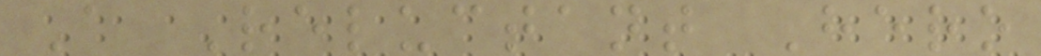A Reluctant Hero
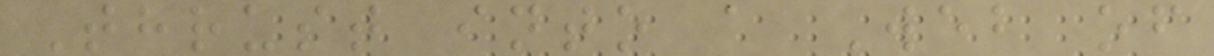Thrust into a Web of
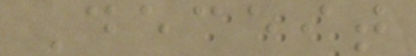Deceit
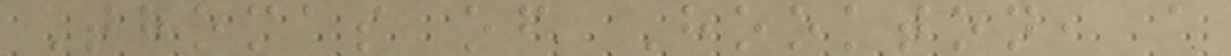Thomas of Hookton, a
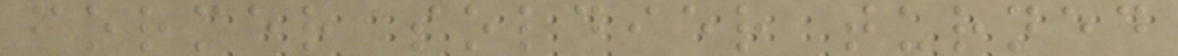former soldier turned
